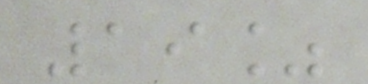19%
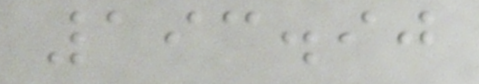193.90
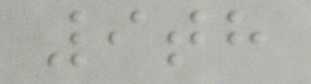9th
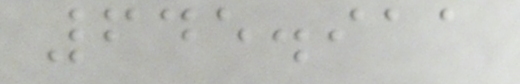645.911
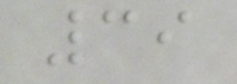39
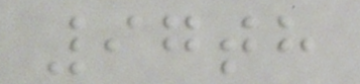97th
